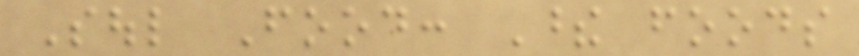Soul Food: These foods
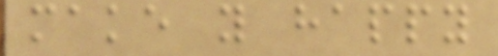make you happy
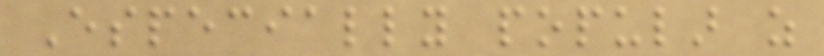Especially popular as
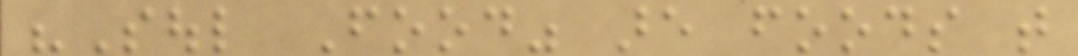"Soul Food" are foods that
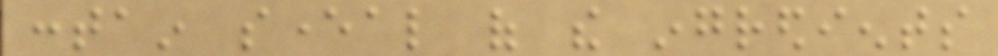contain several of the ingredients
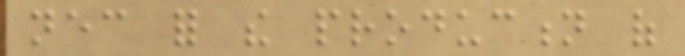necessary for the production of
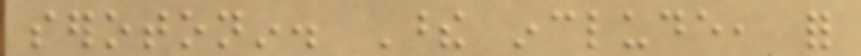serotonin. These include, for
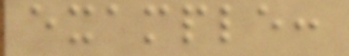example:
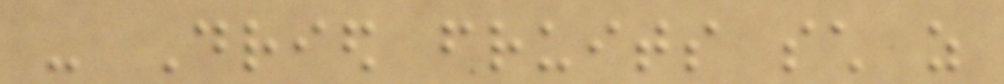- Dried fruits such as
